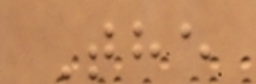The
